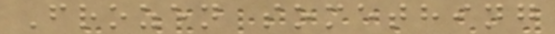Frozen something
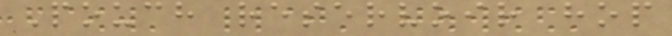Pouch reservoir hop
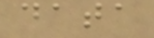data
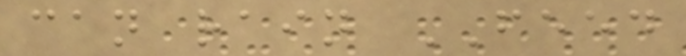can rain FEED
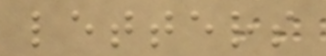letters
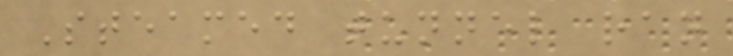Steamed tunnel ran
